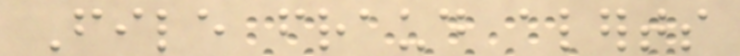File fraud alerts
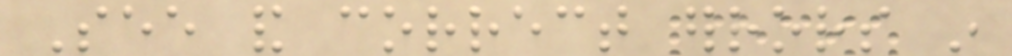See and correct errors in
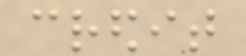credit
